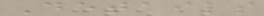Details
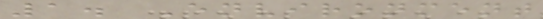1. Environment
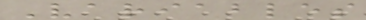Variables
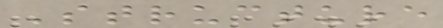Structure
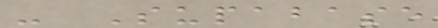- Supabase
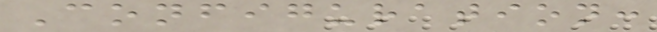Configuration:
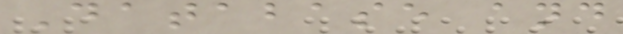Database and
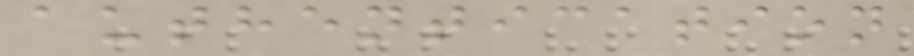authentication
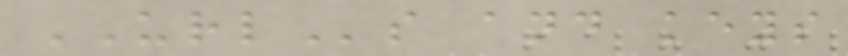URLs and keys
